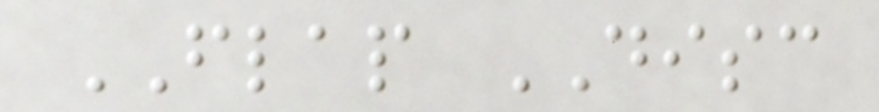FLAP DISC
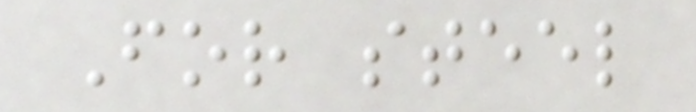For steel
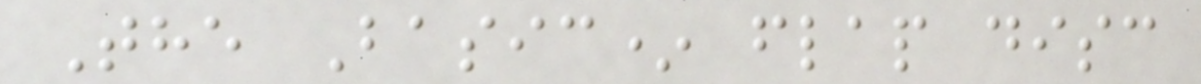The Basic* flap disc
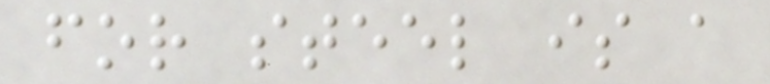for steel is a
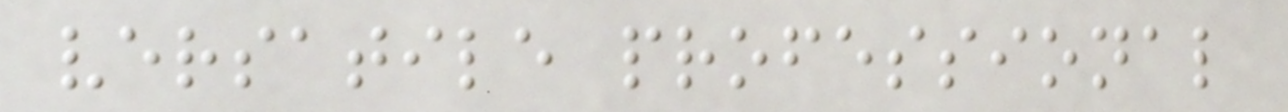versatile professional
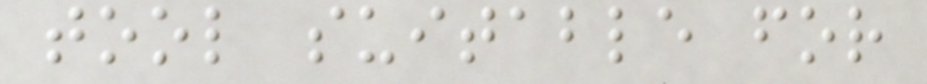tool suitable for
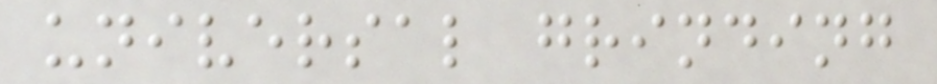universal grinding
